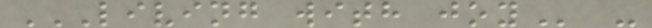LIVING WITH JOY -
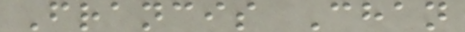Francis Chan
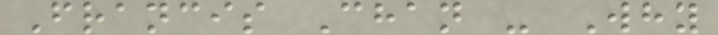Francis Chan - Why
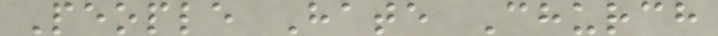People Hate Church
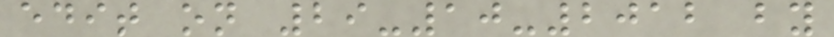edit on 29-10-2012 by
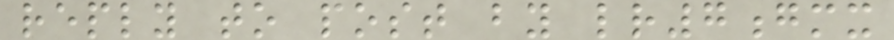reply to post by lr7gmx
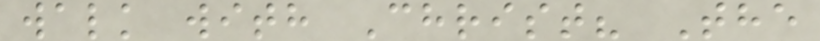walk with Christ? The
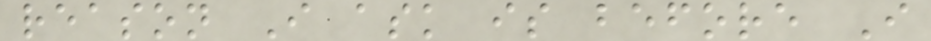reason I ask is before I
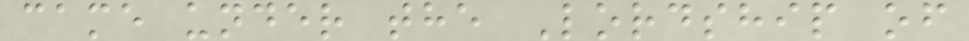came under the Lordship of
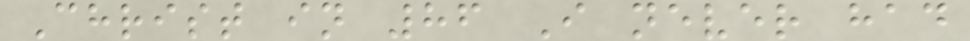Christ in 86 I never had
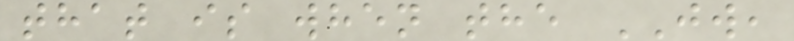that is when the JW,
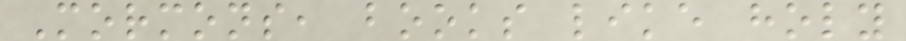Mormons, books like holy
